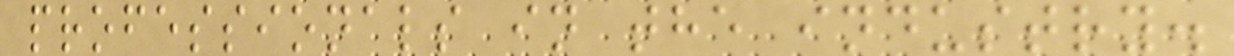professionals in the industry.
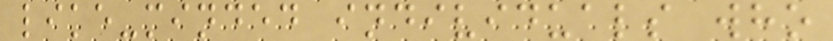like-minded individuals who
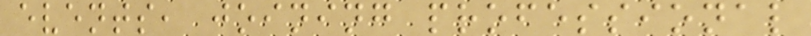events, joining professional
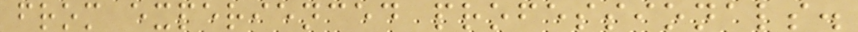from experienced professionals.
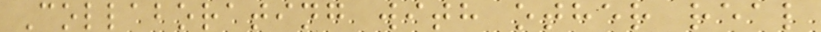Collaborating with other real
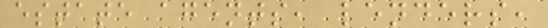estate agents, lenders,
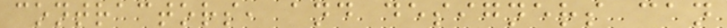contractors, and designers can
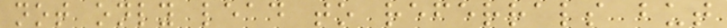not only lead to referrals but
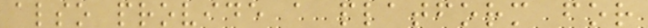also provide a platform for
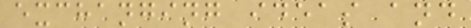exchanging ideas and
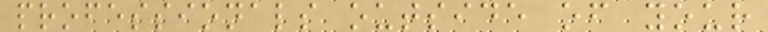professionals outside of your
